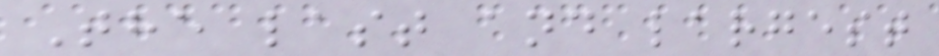The last and largest
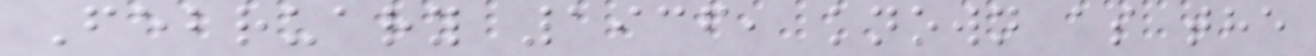February 1936, known as the
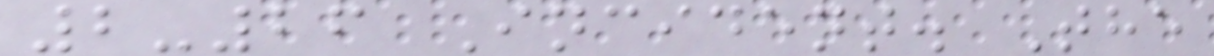2-26 Incident. The
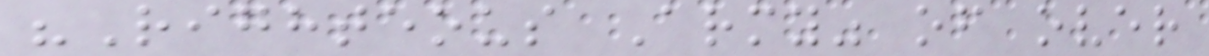"Righteous Army" of over
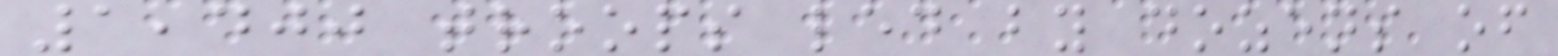1,400 troops led by dozens of
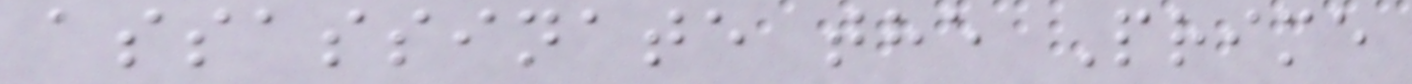assassinate the Prime
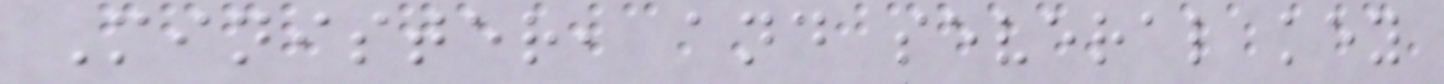Minister, and several key
